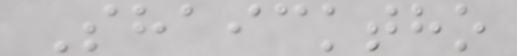Shaicktho
